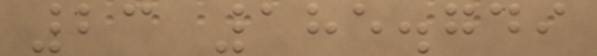23 185.749
